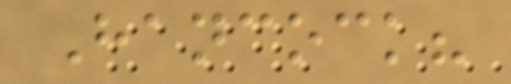Hancock?
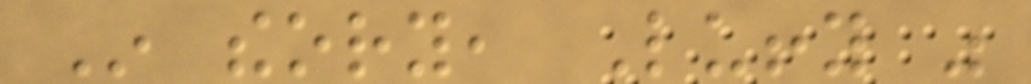In theory, Luffy was
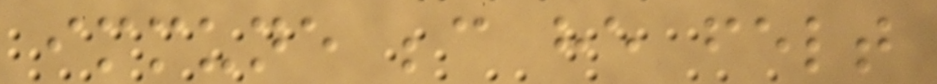immune because he felt
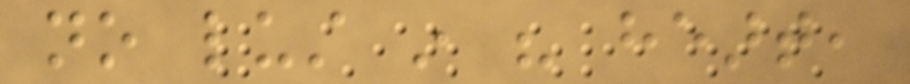no lust in his heart,
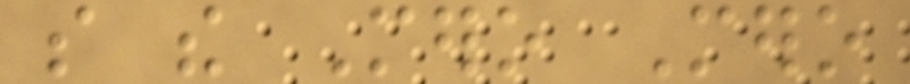so the Mero Mero
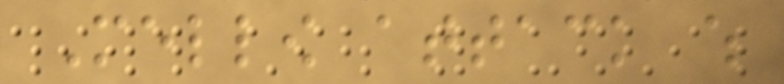Mellow attack which
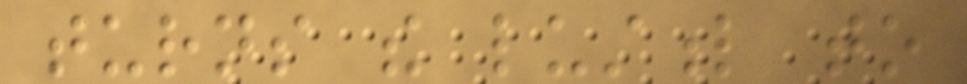turns the lustful to
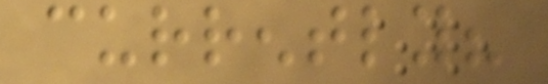currently?
